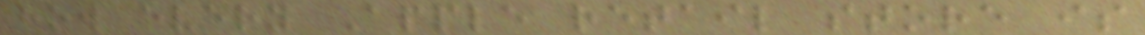how every Apple retail store is
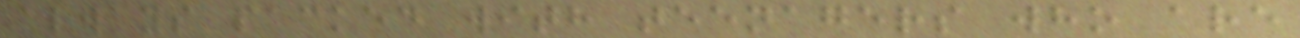always packed with teenagers who are
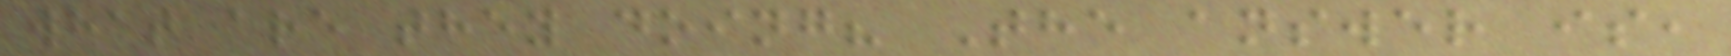what are they doing? The answer is,
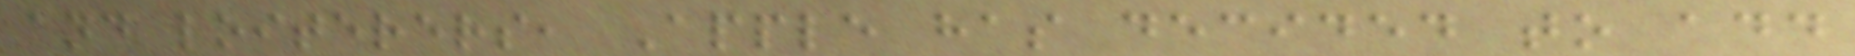and loiterers, Apple has decided to add
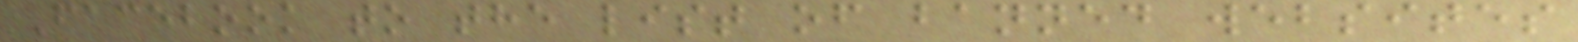Facebook to the list of banned websites
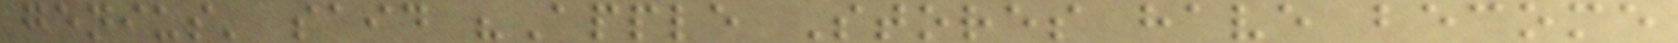genius' said "Apple Stores have become
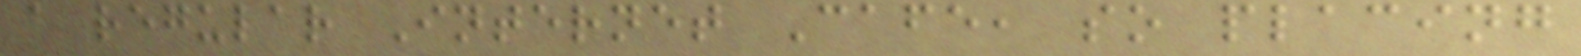a regular Internet Cafe, so placing
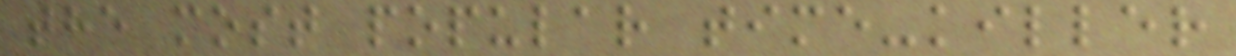the most popular time-killer
